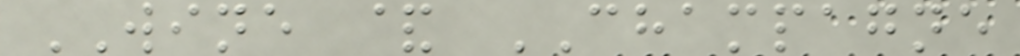WINE & CHAMPAGNE
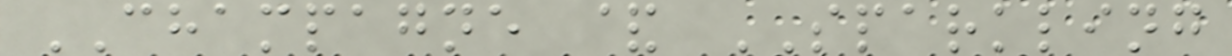CHAMPAGNE & SPARKLING
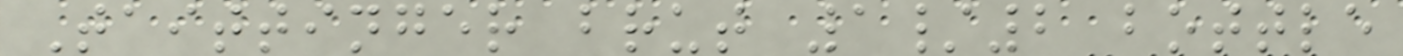Taittinger brut 1/2 bottle
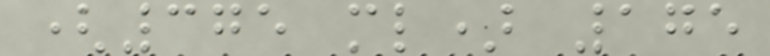(375 ml) 175
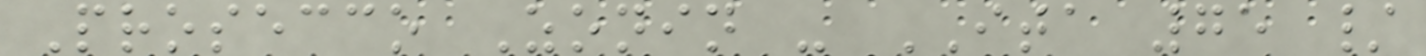Prosecco Zonin - ITA 75 /
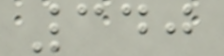340
